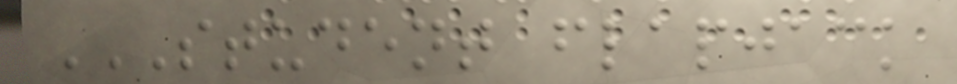STUDENT FLAPJACK
